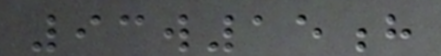93w15h
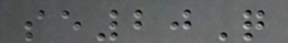se20Q
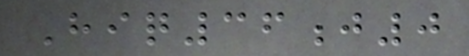Hiq36j0
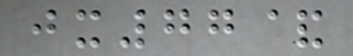jx77&
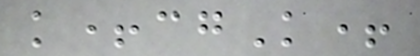k+cgK+
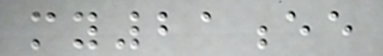my21ee
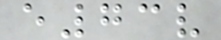e73v
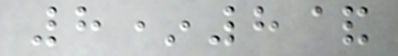8*8&
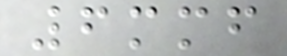6mmf
